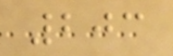203
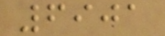6901
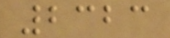2323
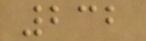232
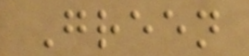Green
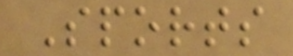Sports
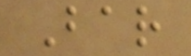Bar
